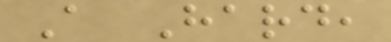A Hard,
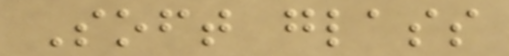Soft glass
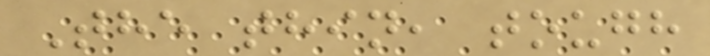The thin, tough
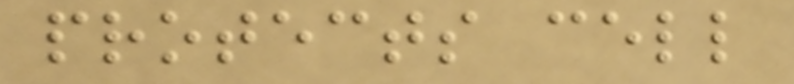protects cell
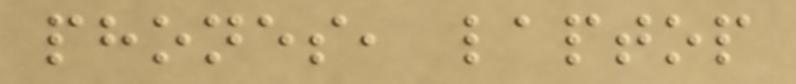phones, laptop
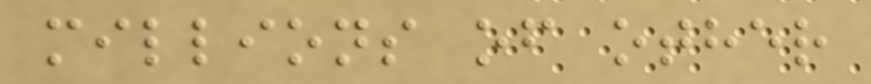millions of other
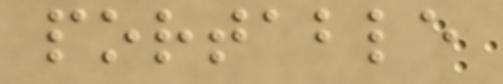portable
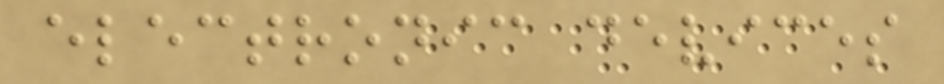electronic devices
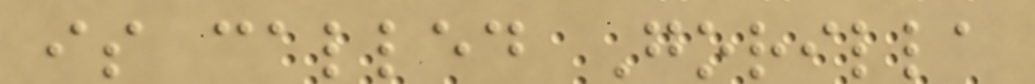is called Gorilla
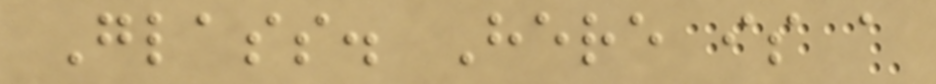Glass. Here is a
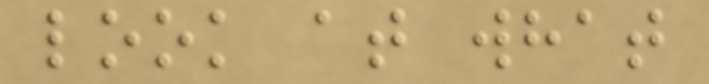look at what
